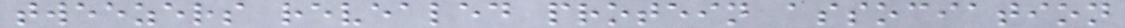tweezers revealed protein association
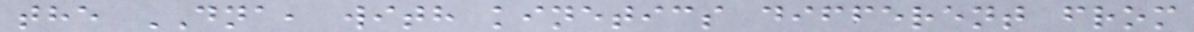the DNA, with kinetics different from
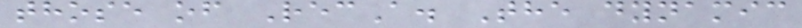those of RecA. The dynamic
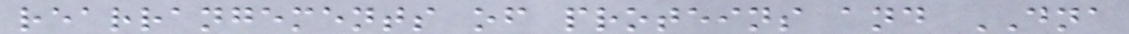rearrangements of proteins and DNA
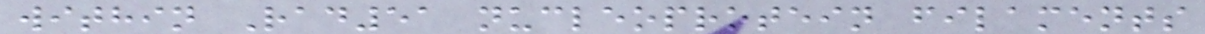within Rad51 nucleoprotein filaments
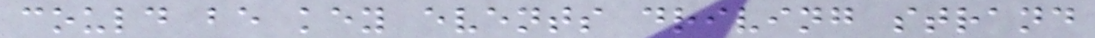could be key events driving strand
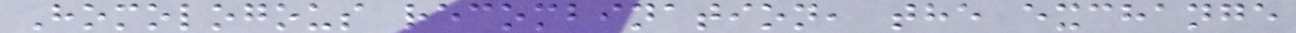Homologous recombination, the exchange
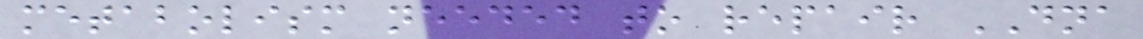metabolism needed to repair DNA
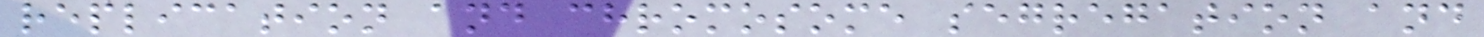replication and chromosome segregation and
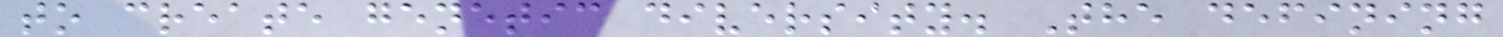to create genetic diversity. The defining
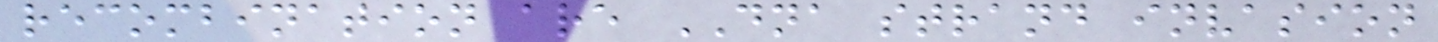recombination are DNA strand invasion
